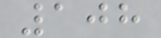108
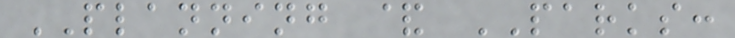PLANNING & PARKS:
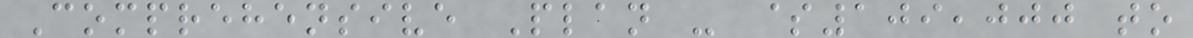Comprehensive Plan - $109,000 to
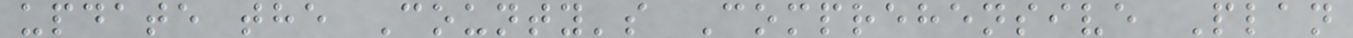update the County's Comprehensive Plan
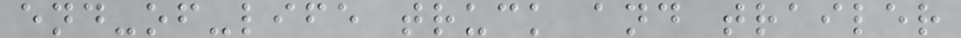end-of-life truck and trailer
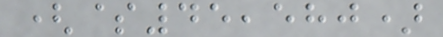($45,580)
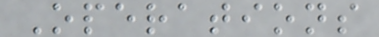Operations
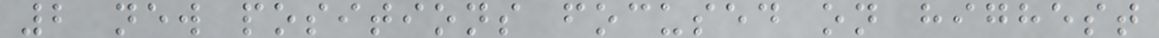2 new positions focused on highest
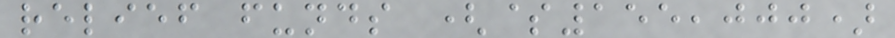relief funds ($155,000)
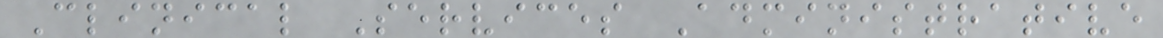Clinical Services Administrative
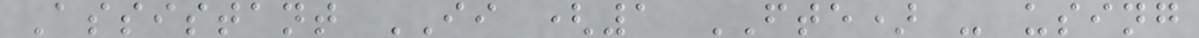Assistant II (1 FTE) - using
